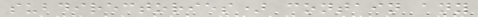subdirectories) contain any
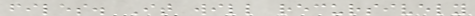files. It will recursively
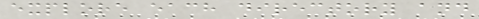explore each directory and
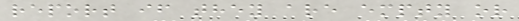report if they are empty or
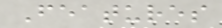Features
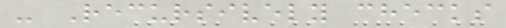- Recursively checks
